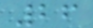26
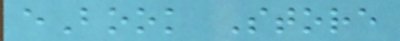eBook Store
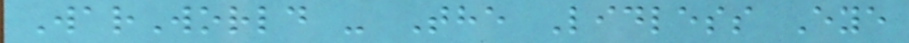WarWorld - The Lidless Eye
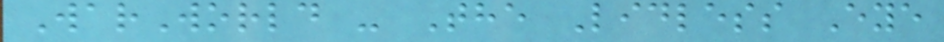WarWorld - The Lidless Eye
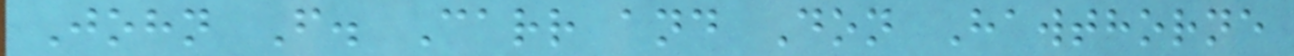John F. Carr and Don Hawthorne
